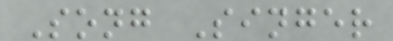Song Singer
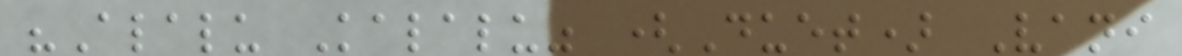"Alalu Kalalu" (Duet) Vani
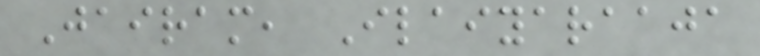Jairam, Ilaiyaraaja
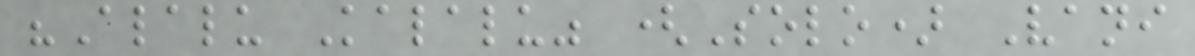"Alalu Kalalu" (Solo) Vani
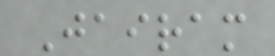Jairam
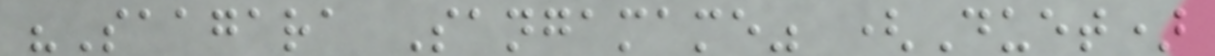"Saagara Sangamame" (Duet)
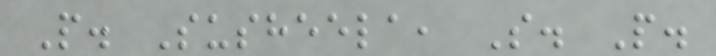P. Susheela, S. P.
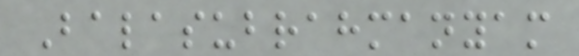Balasubrahmanyam
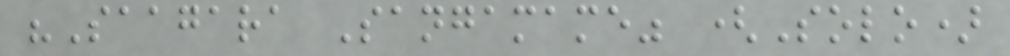"Saagara Sangamame" (Solo)
